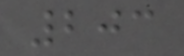203
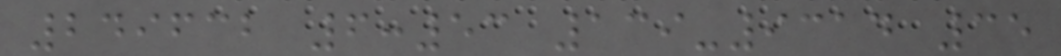249632 6:53 139-9314 35
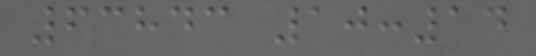63843 10:14
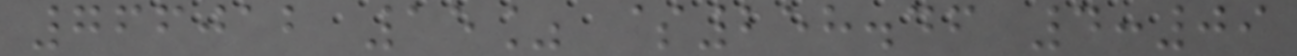766012 15% $258.46 4:09
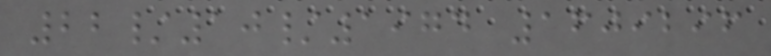22/10/1974 1609296
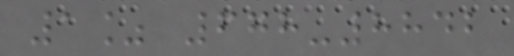1% 678-8842
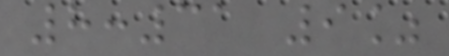8:31 9%
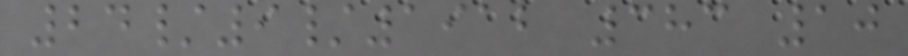24/9/1912 383 10
